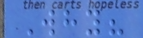Why?
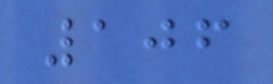106
